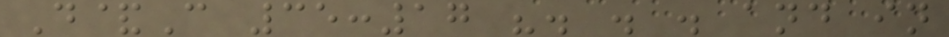D&C 35:17 ". . . and in
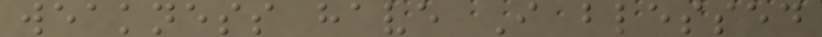weakness have I blessed
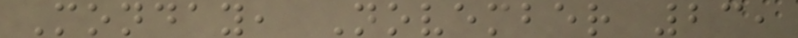Monday, November 23,
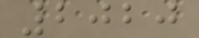2020
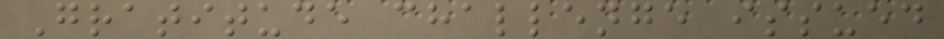Gratitude challenge issued
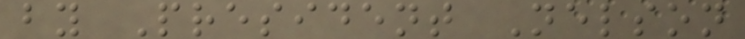by President Nelson
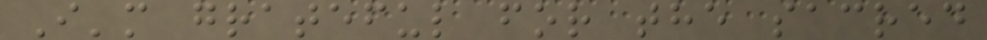I'm grateful for the sacred
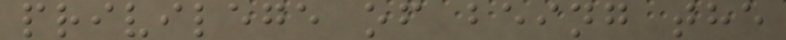privilege of being the
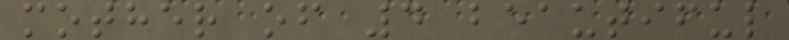mother of 4 beautiful
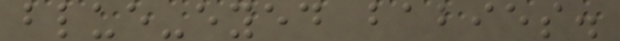blue-eyed babies.
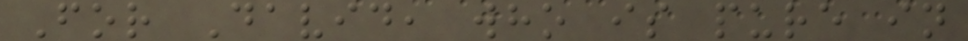For David, who is pure in
